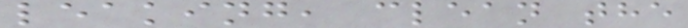leaking, clean the
